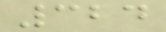324
